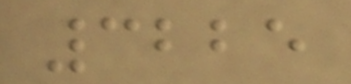3225
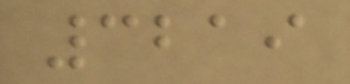3219
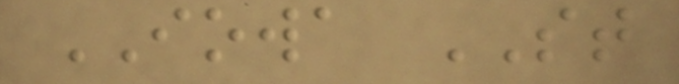IOWA ST
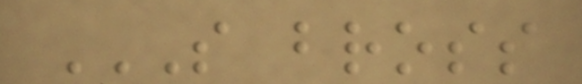S BROSS
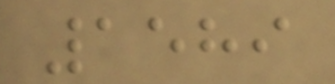1589
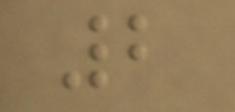2
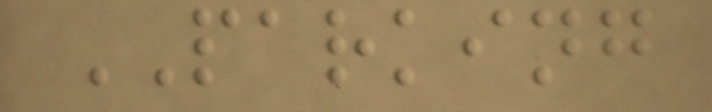PARKING
